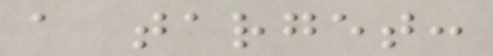a target:
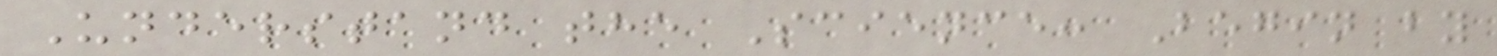Understand the Science: Begin by
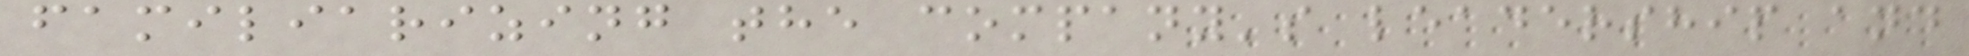familiarizing the company's leadership and
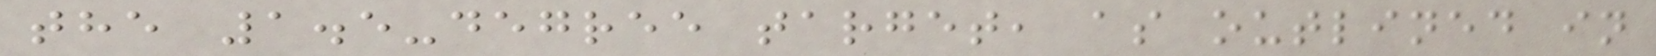the 1.5-degree target, as outlined in
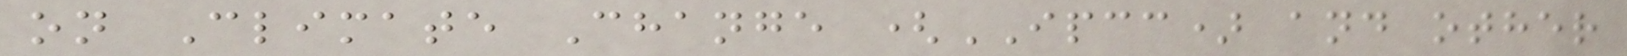on Climate Change (IPCC) and other
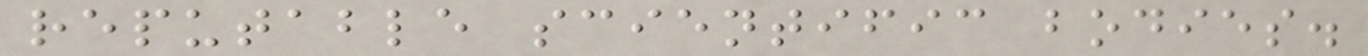reputable scientific bodies.
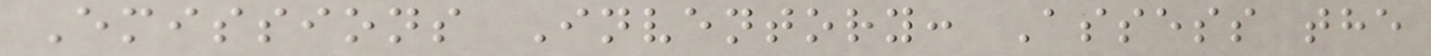Emissions Inventory: Assess the
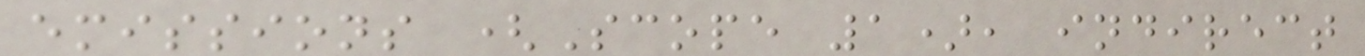emissions (Scope 1), indirect
